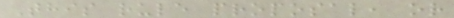This rule proposal, or
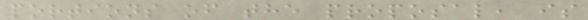portions of the proposal, is
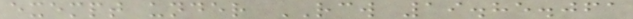exempt under RCW 19.85.061
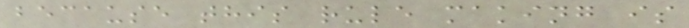because this rule making is
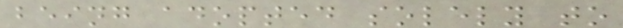being adopted solely to
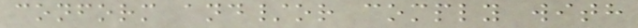conform and/or comply with
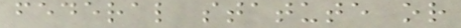federal statute or
